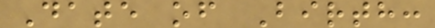Date of Birth:
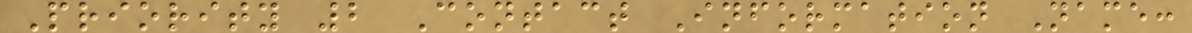Priority 2 Contact Information Name:
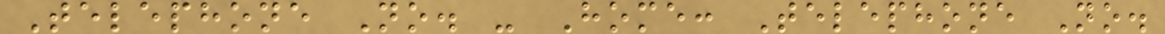Telephone No. - Home: Telephone No.
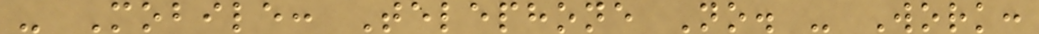- Mobile: Telephone No. - Work:
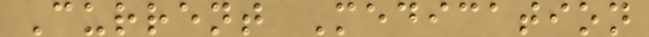Current Medication
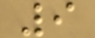9
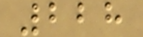228
